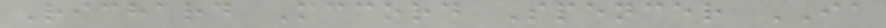Richard Mccord Spencer IA
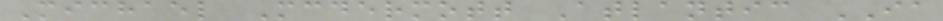Michael Mcdermott Atlantic IA
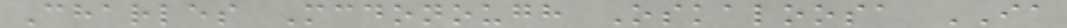Charles Mcdonough Oskaloosa IA
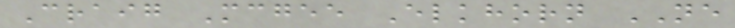Craig Mcgee Elkhorn NE
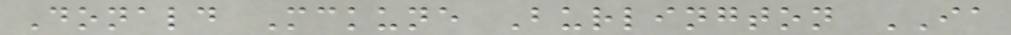Donald Mckune Burlington IA
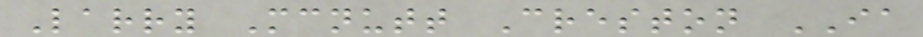Larry Mcnutt Creston IA
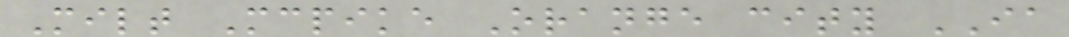Milt Mcpike Orange city IA
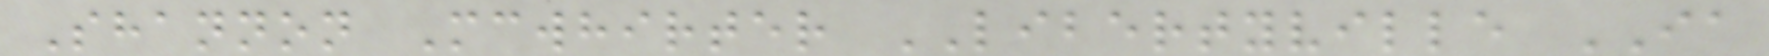Shannon Mcwhirter LIBERTYVILLE IA
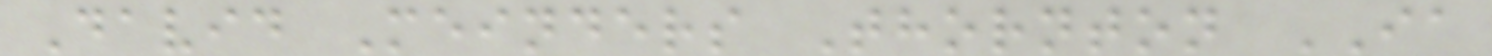David Meinders Thornton IA
